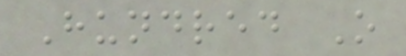Hundred O
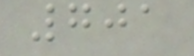701
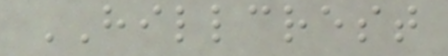HILLCREST
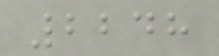2248
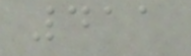411
